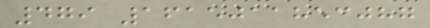479 1615011853087
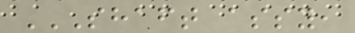SHAFT ASSY,
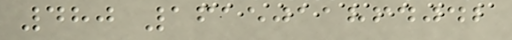480 1615011864042
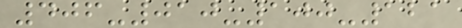406-010-100-121
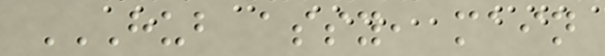HUB ASSY, MAIN
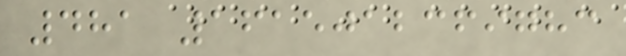481 1615012369783
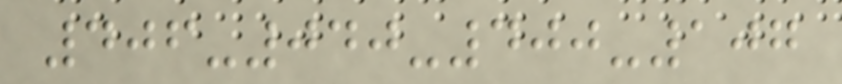406-040-400-107
